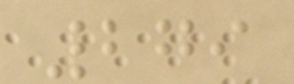279
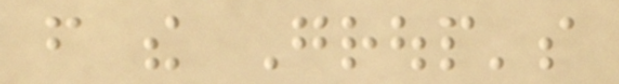from the Group's
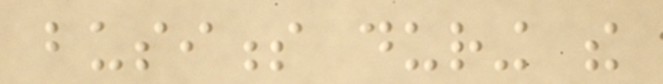business during the
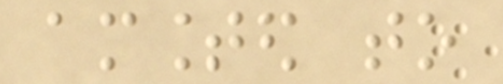amounted to
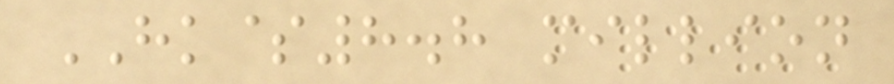HK$8.8 million
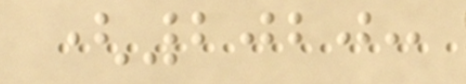(2020:
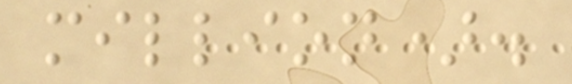million).
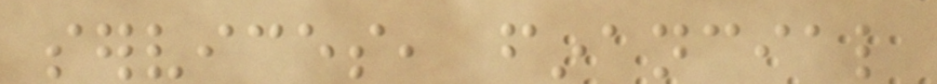services, financial
